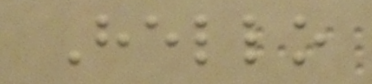Hello
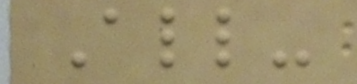All-
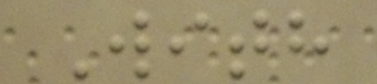With
